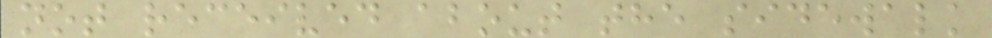not received about the sidewalk
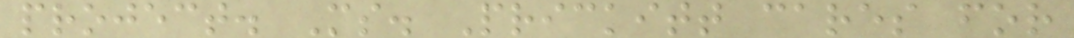project. Ms. Prickitt cares for
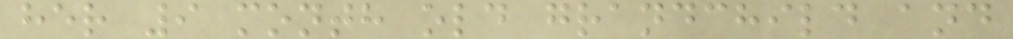her 9 month old grandchild and
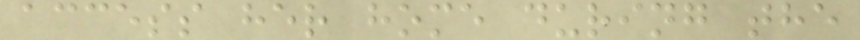access her home during the
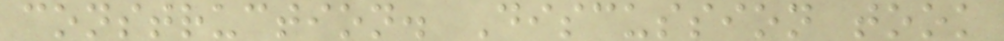construction. Discussion took
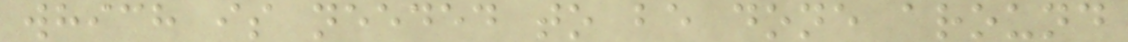which is needed to be done around
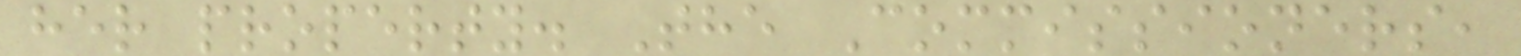her property. The Commissioners,
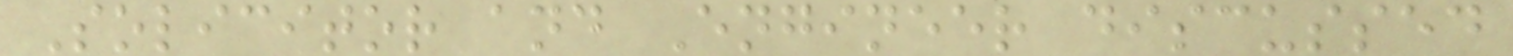Solicitor and Engineer discussed
